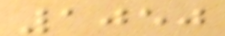1050
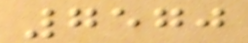7570
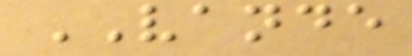VANDE
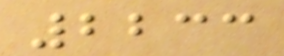2233
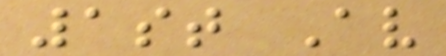1st Av
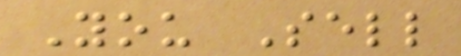You Sell
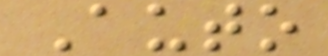Auto
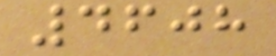4608
